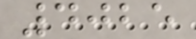4025
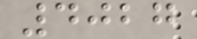4027
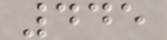445
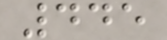445
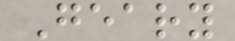Geary
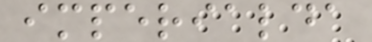imperialda
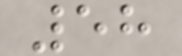58
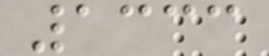1333
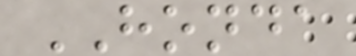HONDA
